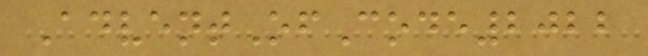AdventOfCode2022
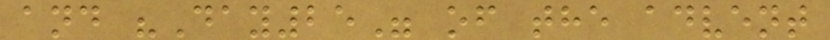and "Day25" of the advent
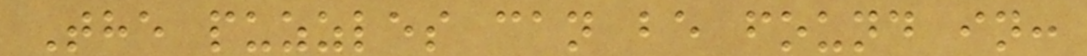The puzzles can be found in:
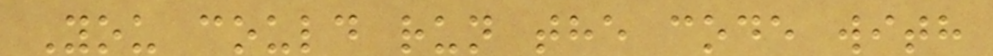You could run the code with
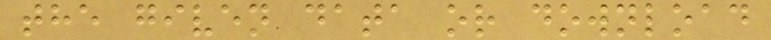the given data or download
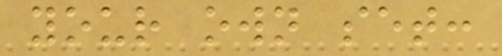your own set:
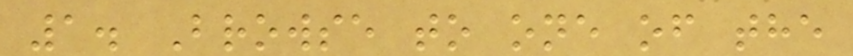1. Browse to one of the
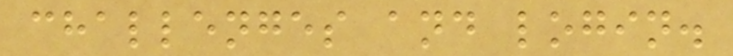challenges and login.
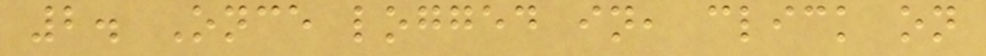2. Once logged in, click on
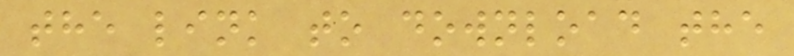the link to download the
